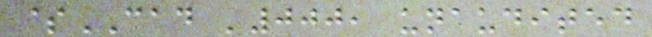$CAD '000, unaudited
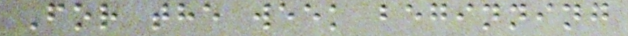For the week beginning
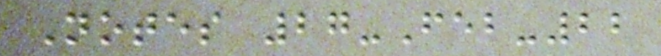Notes 27-Feb-22
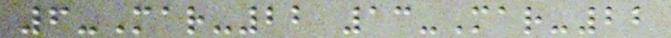6-Mar-22 13-Mar-22
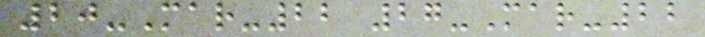20-Mar-22 27-Mar-22
